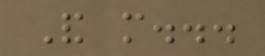And more...
